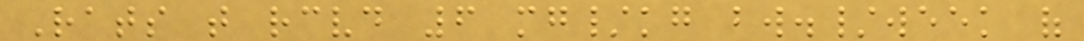Rats that received 6 mg/kg bw./week of
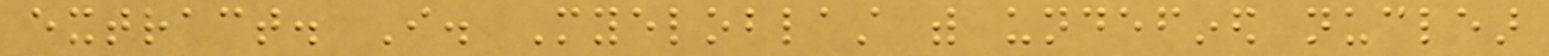extract. I. Myeloblast with undefined nuclear
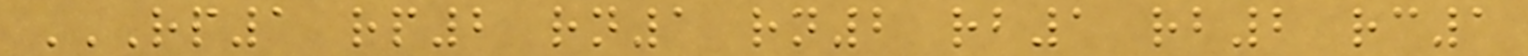RP1 RP2 RN1 RN2 RB1 RB2 RC1
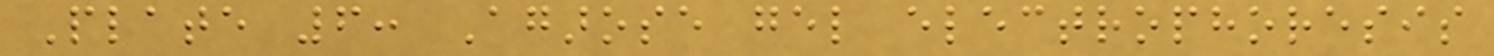Plate 6: Agarose gel electrophoresis
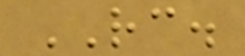RC.
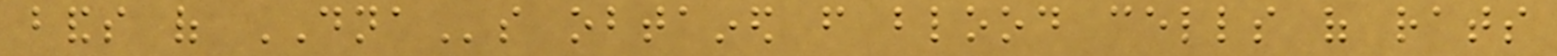bands of DNAs obtained from blood cells of rats
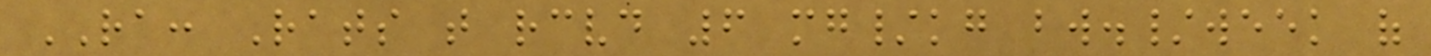RA: Rats that received 6 mg/kg bw./week of
